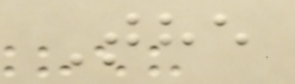The
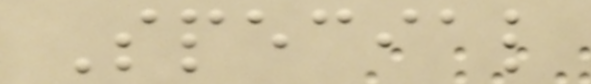Special
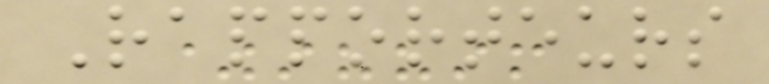Rapporteurs
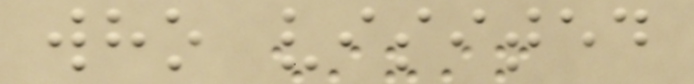who visited
